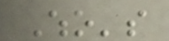Who's
